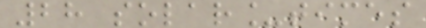28 solar_times
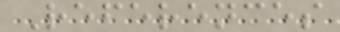References
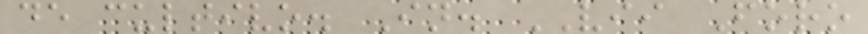de cultivo. In. VII Foro
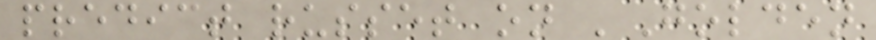predict russet on 'Golden
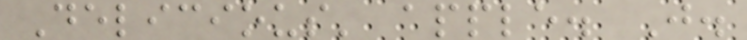Delicious' apple. J.
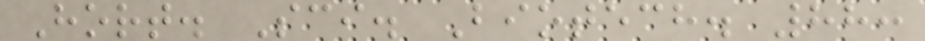Hort. Sci. Biotech. 88:
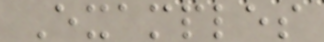Examples
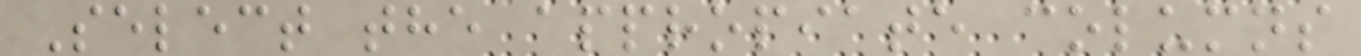Select the appropiate columns
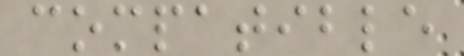compatible
